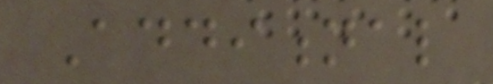Additional
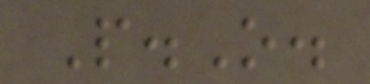P.O.
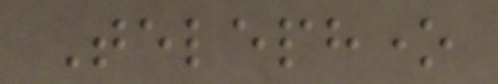Telephone
